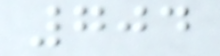704
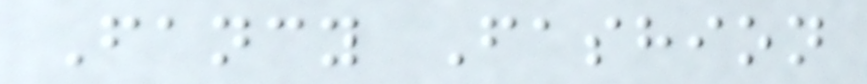Fancy Fashion
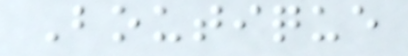Boutique
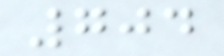704
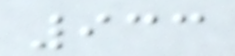933
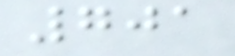701
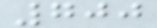700
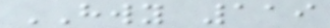HWY 119
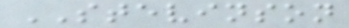STEVINSON
